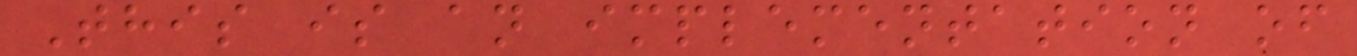This is an implementation of
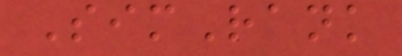SimRank
